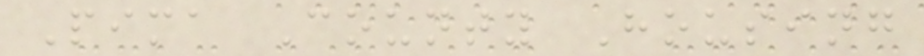Pima County Housing
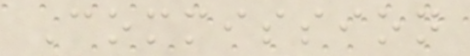Commission
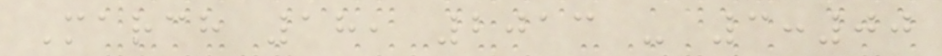March 18, 2013 - 3:00
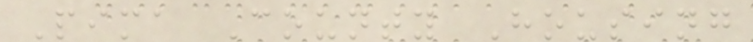Pima County Housing
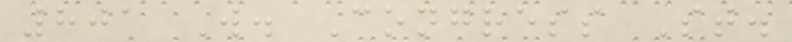801 W. Congress St.
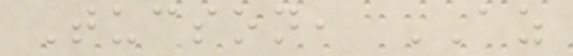Tucson, AZ
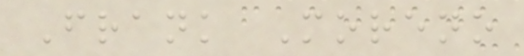Frank Moreno
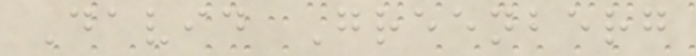David Greenberg
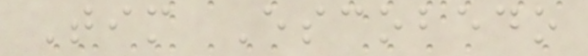Tim Escobedo
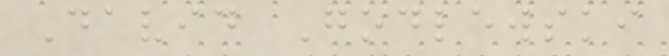David Godlewski
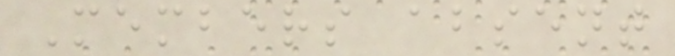Members absent
